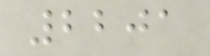2201
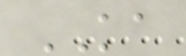KA
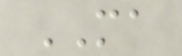MA
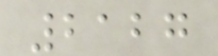2127
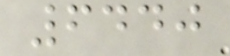6440
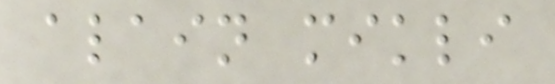alain mikli
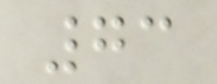73
